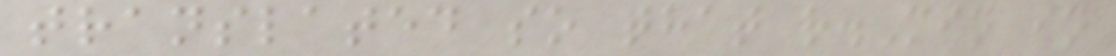translated so that r.Min in
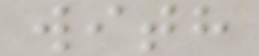with
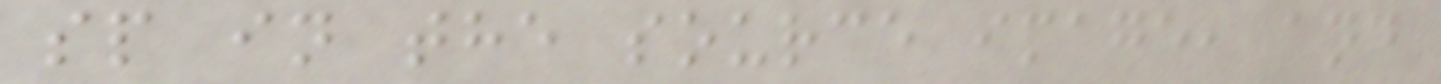sp in the source image, and
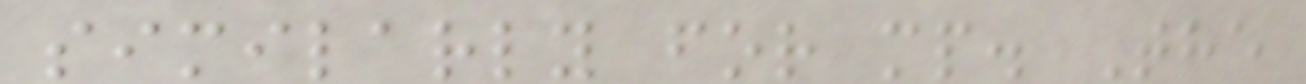similarly for mp. The
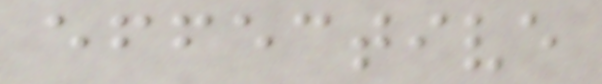effective
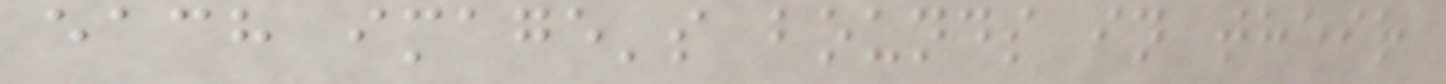each image's bounds in their
